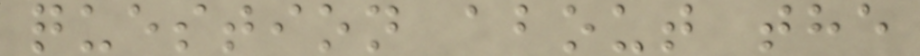question about the
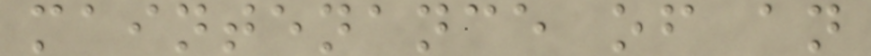maintenance of an
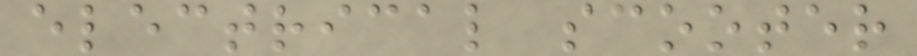electrical scooter
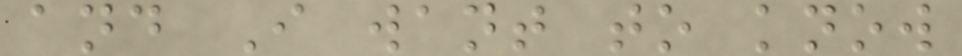and I want to know
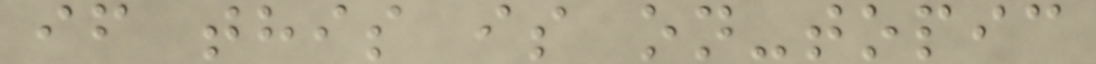if this is on-topic
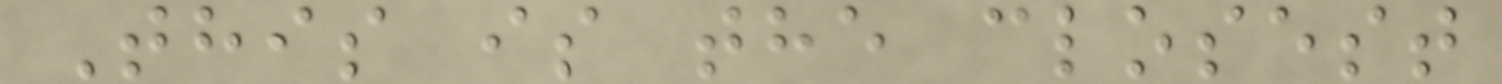This is the closest
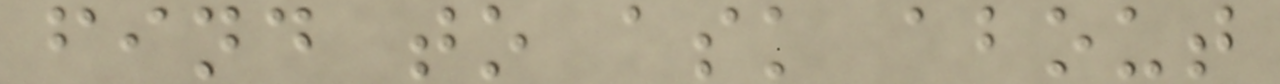find to ask about
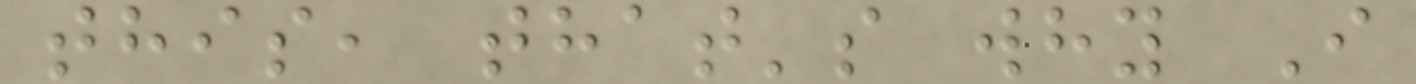this, that's why I
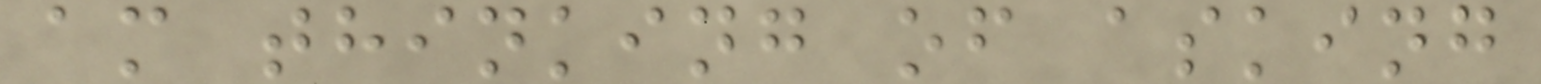am thinking of asking
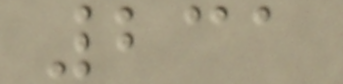231
